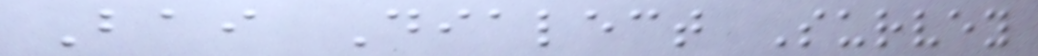Bai Dialect Survey
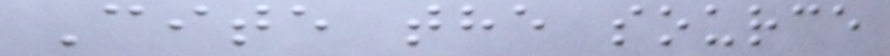Cite the source
